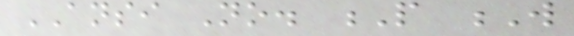ANSI No. P W
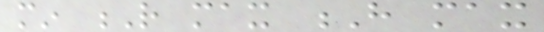min R max H max
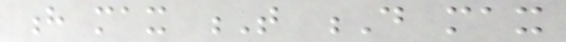h max T D max
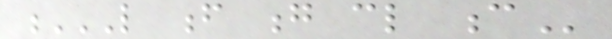L F G CL C
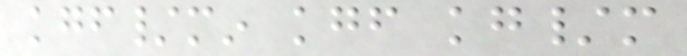kgf/min kgf kg/m
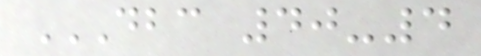DBC 40-4
